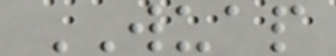WUAP
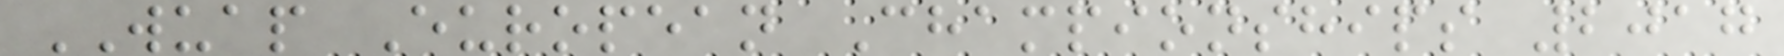WUAP European Championships 2017
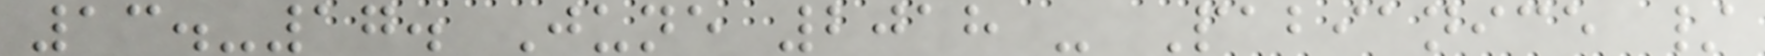13.-17. June 2018 - Pabianice /
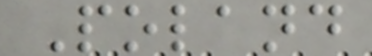Poland
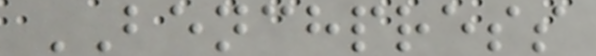BENCHPRESS
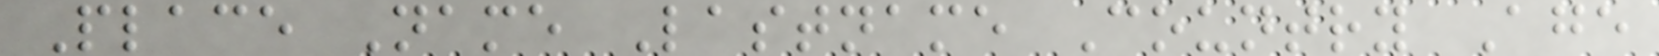Place Name Lastname Country Age
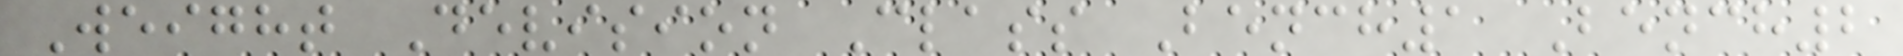Weight Devision Class Bench1 Bench2
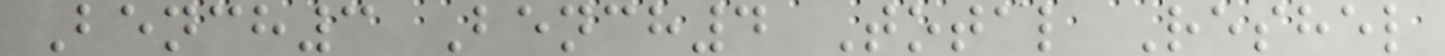Bench3 Bench4 Total Reshel
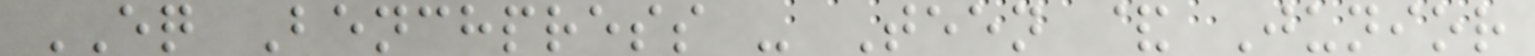EQ Benchpress - Teen & Junior
